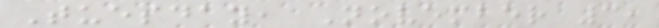Tuesday, November 3,
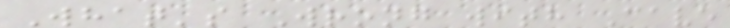What's Wrong with Cave
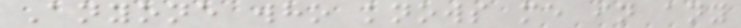Anyone who knows me in any
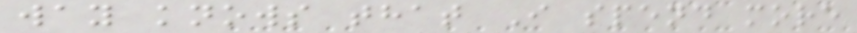way knows that I spend more
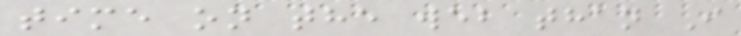time on the web than I
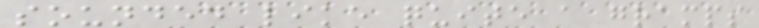sounded like quite a gramps
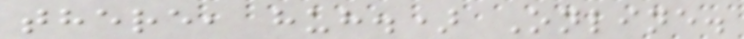there, huh.) Online.
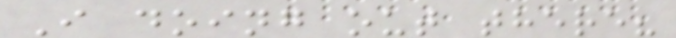I doing out there?
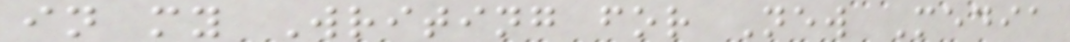in my Writing for New Media
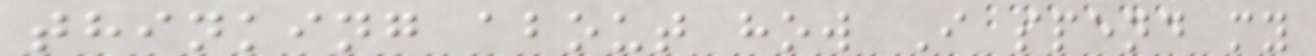thinking about how I spend my
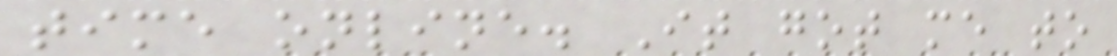time online. It got me to
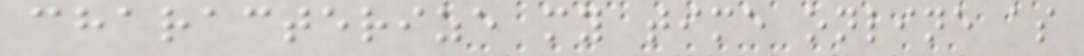characterize my time online as
